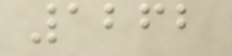1262
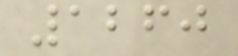1260
